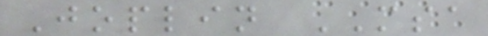Joplin MSA
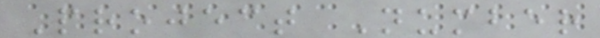Project Number
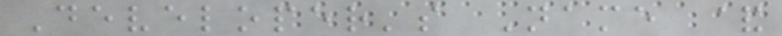Developer's Name &
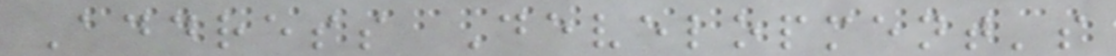Address Development's
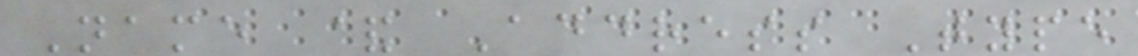Name & Address Type
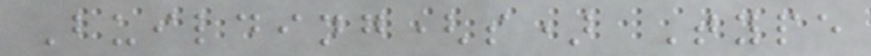Building(s) Type
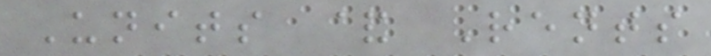Units & Rents
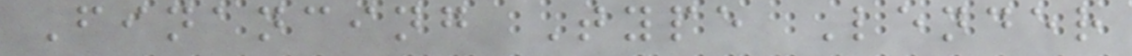Financing Type Lender
